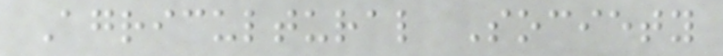Agricultural Society
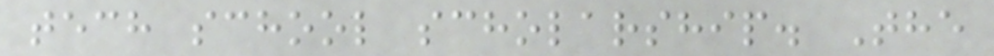tech school scholarship. The
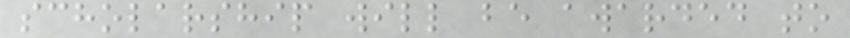scholarship will be awarded to
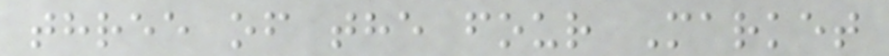three of the four Market
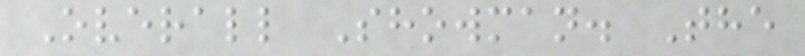Overall Showman. The
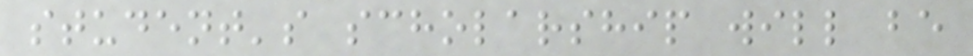student's scholarship will be
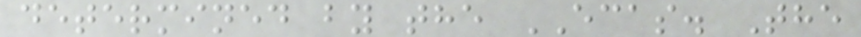determined by the ECAS. The
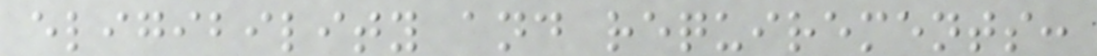eligibility and requirements:
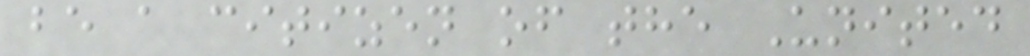be a citizen of the United
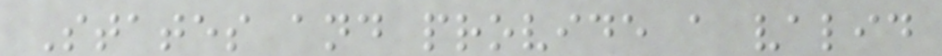States and provide a valid
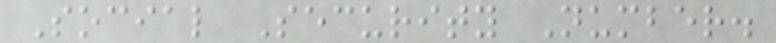Social Security Number.
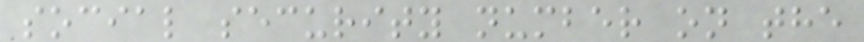social security number on the
